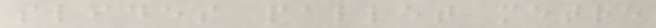slides pallet metre
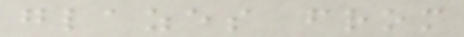glazes from
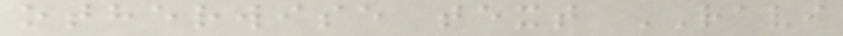otherwise text RAVI
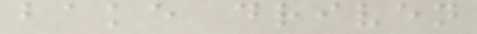bake driven
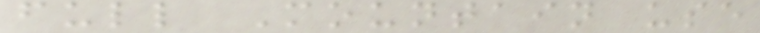full Mountain use
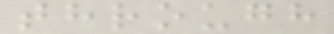through
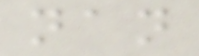nan
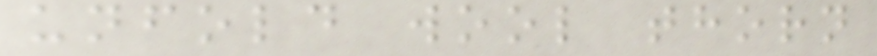unfold wool thorn
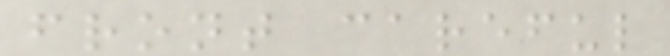front careful
